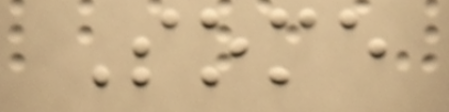Some
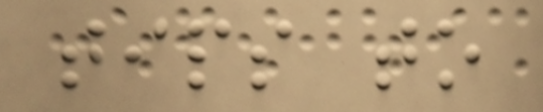tips to
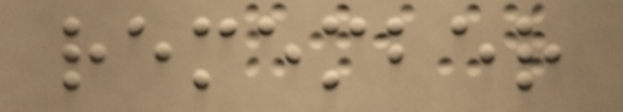remember
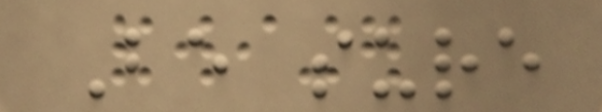Be sure
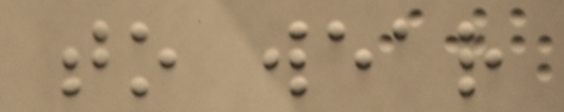to wear
